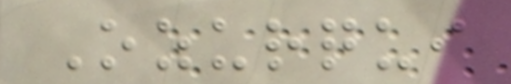Ozurqui
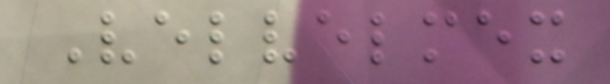Velvelmex
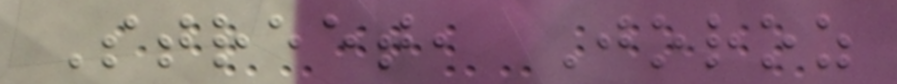Street, Joroz
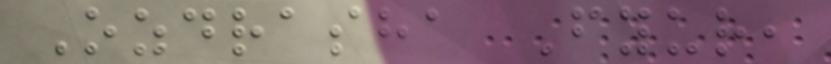Ozdrasha Fyur,
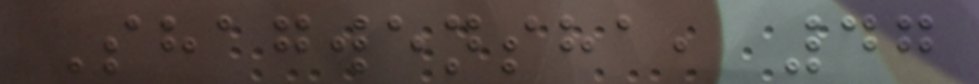Shagwensha, 47
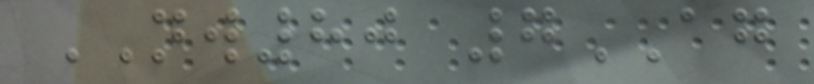NW80 7AG
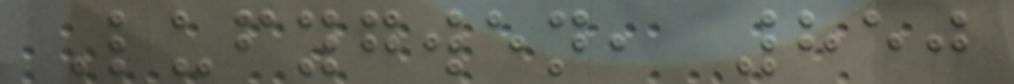Lufygwen, 850
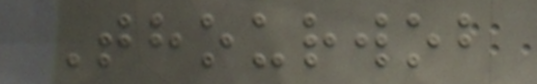Thourwob
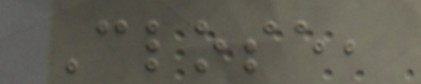Close,
